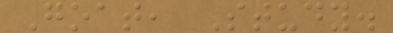Goat, Study.
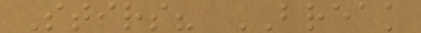Stirs? BREAK
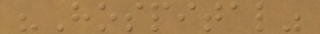"Hospital"
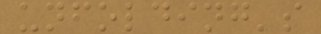unfolding's
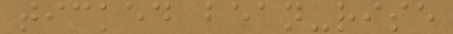ticked bean-rise
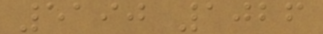5190 1026
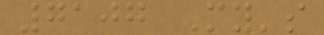7107 My's
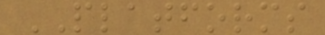PLATFORMS
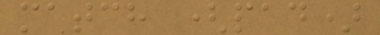match (pad)
